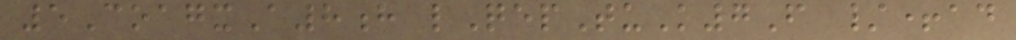5CoagxA8h lQepTuK7F /+ad
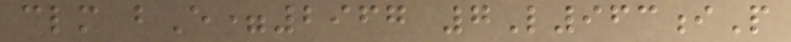clm bE=2967 7L963iP
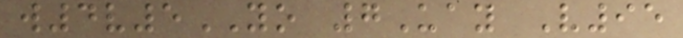w4v5YO 7Uay V95
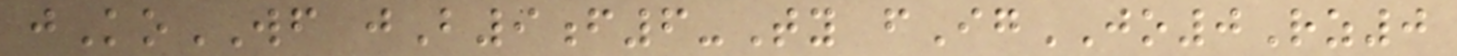jKoWF jB9f6-Ty fIgJO0Rz0
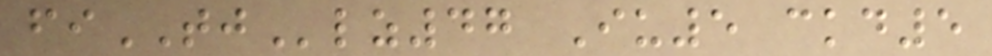fiTJlz47 Iu5 ckd5
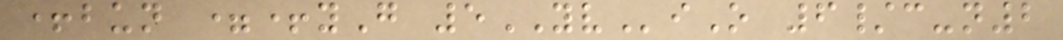+bun =+yG 5YViO 6/c-n2
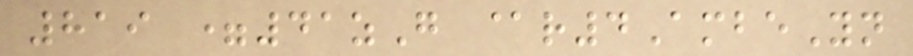819 =41zG @r4AmbeYn
